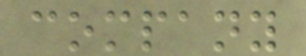company
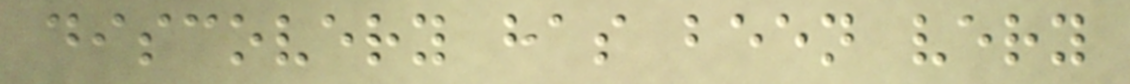discovery has been very
